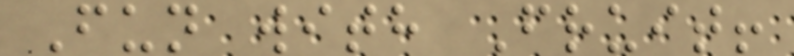Fun with Fruit!
